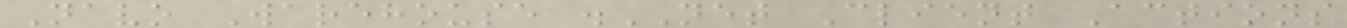Navo Warehouse .NET Client Actions
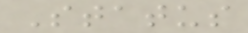Status
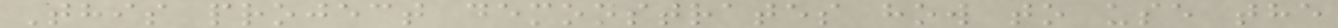This project demonstrates how to use the
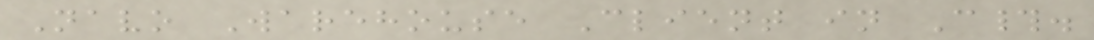Navo Warehouse Client in C#.
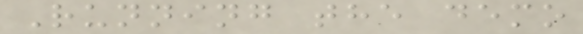Running the demo
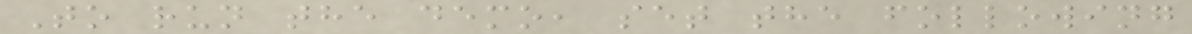To run the demo, set the following
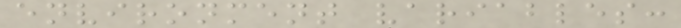environment variables:
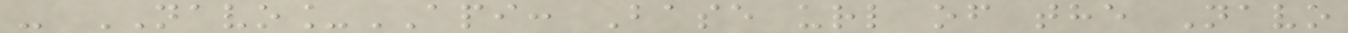- NAVO_API: Base url of the Navo
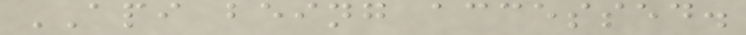API being accessed.
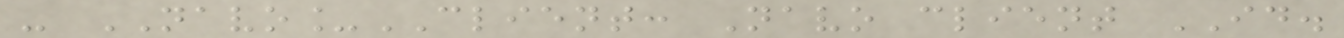- NAVO_CLIENT: Navo client ID.
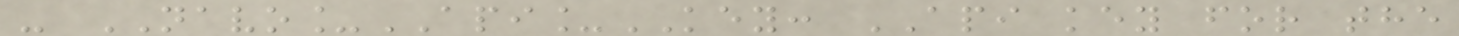- NAVO_API_KEY: API key for the
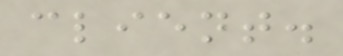client.
